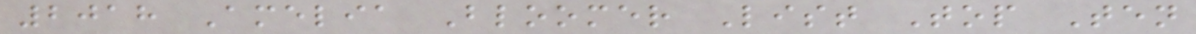2018 Amelia Bloomer List Top Ten
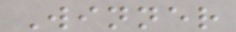Winner
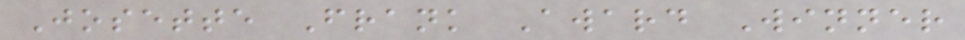Josette Frank Award Winner
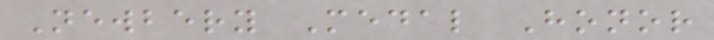Newbery Medal Honor
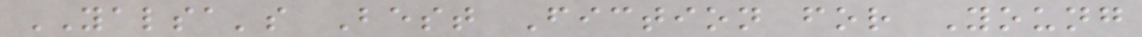YALSA's Best Fiction for Young
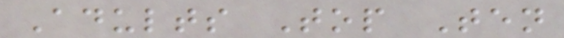Adults Top Ten
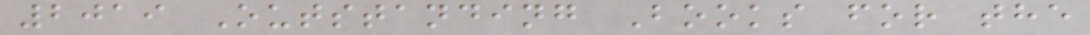2019 Outstanding Books for the
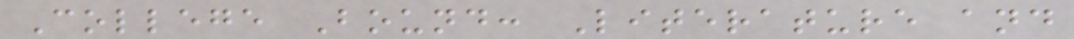College Bound: Literature and
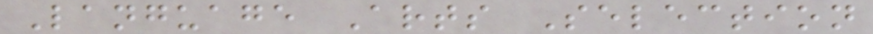Language Arts Selection
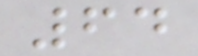64
